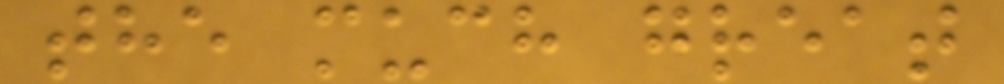the much great
